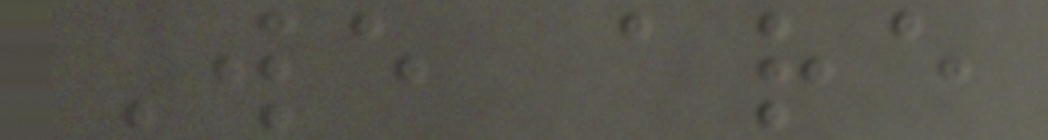We are
